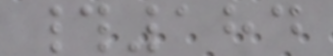#184
